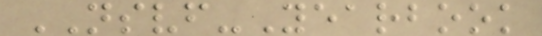NSVF-Yearbook
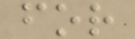for
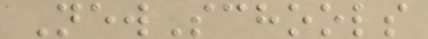NewSchools
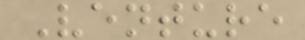Venture
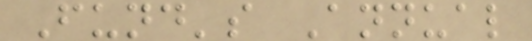Fund's Annual
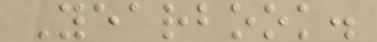Yearbook.
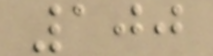100
